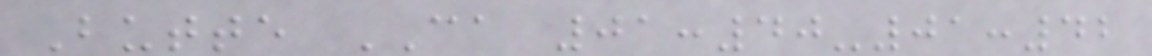Butte CA 01:40-01:42
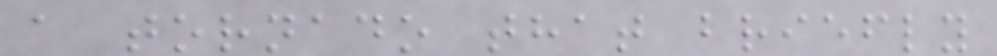a tornado that briefly
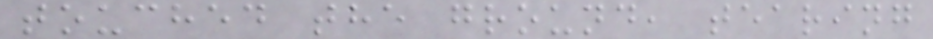touched the ground, tearing
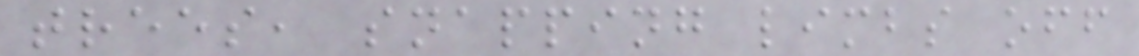trees, snapping limbs off
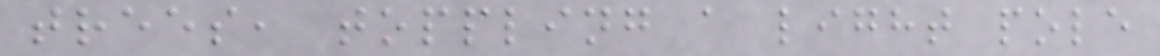trees, toppling a light pole
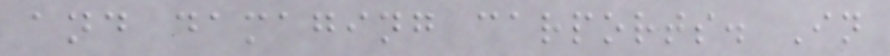and damaging carports. In
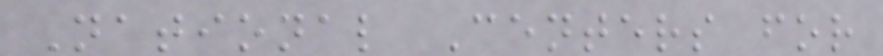National Centers for
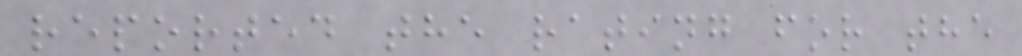reported the rating for the
